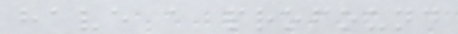have a profound
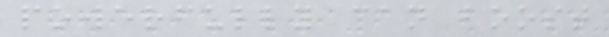powerfully can boost
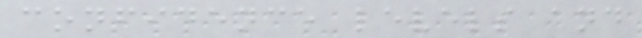confidence levels and
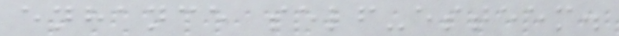enhance self-esteem.
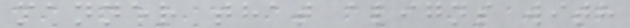manner that aligns with
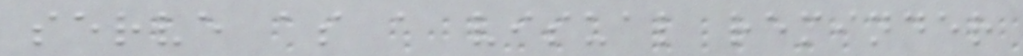serve as a visual reminder
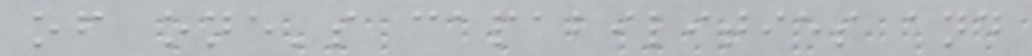of one's capabilities and
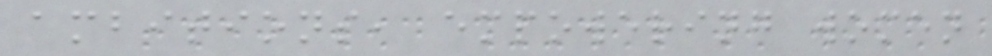ambitions, empowering women
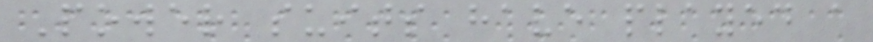Power suits have played a
